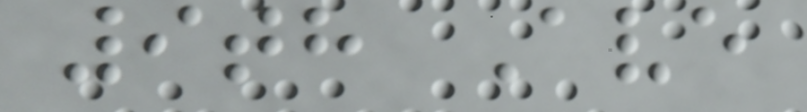9th Ave
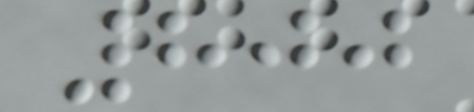800
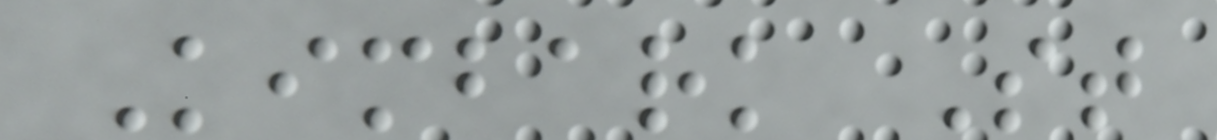Kimbark St
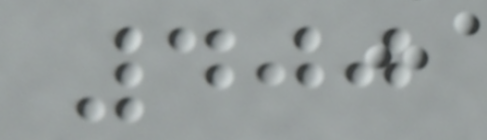400
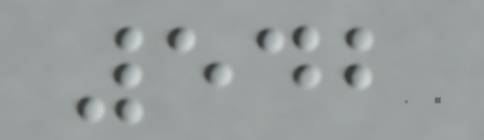542
